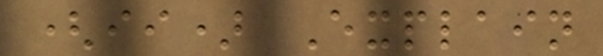(ii) Explain
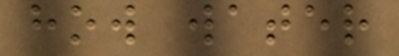how water
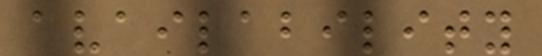availability
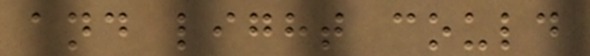and light could
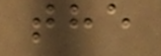the
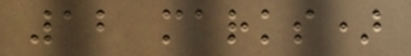12 marks)
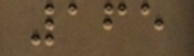165
